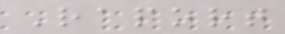Raport
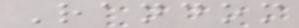Random
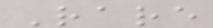Rare
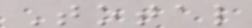Total
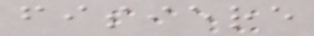fisiere
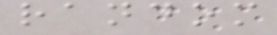random
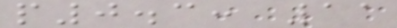p0.3: 11
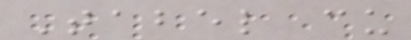Tabel cu
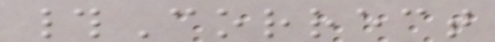#Correct
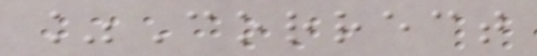%Correct
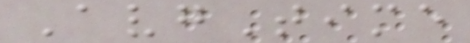AvgTime
